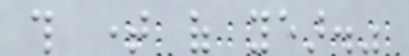this time of year."
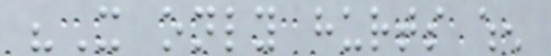"It only hurts when
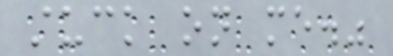stuck on me."
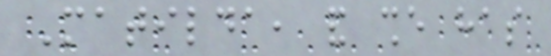Matilda, and she has
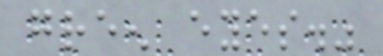green eyes."
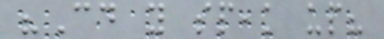"Could you speak up?
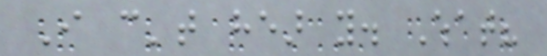I can't hear you. What?
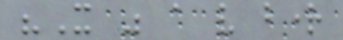"It was a very bright
